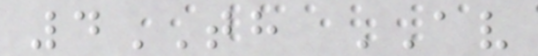4TH AV
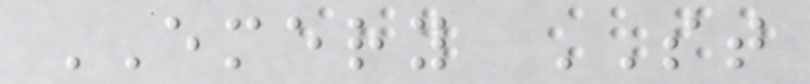EMERY ST
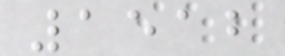1512
